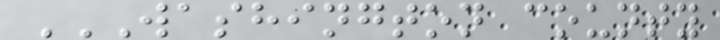WASHINGTON COUNTY
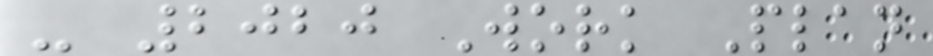- 2020 Work Plan
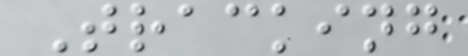Tracking
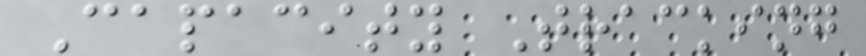Capacity Tracking
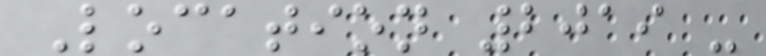Location 2019 -
